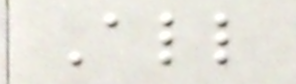All
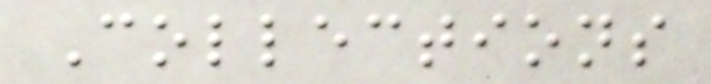Collections
